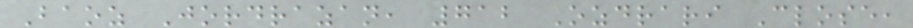Baoz Jordrazan, 712 Ozdrari Close,
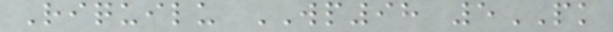Riquilu WP98 5PK
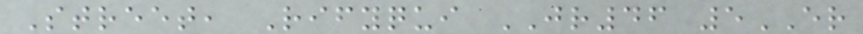Street, Rifyqui JR46 5ER
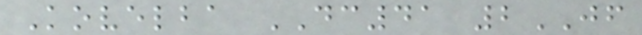Kovelba DC41 2JF
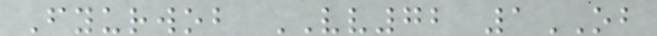Fyurwob VV72 1OB
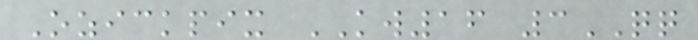Ozickpix KW16 3QQ
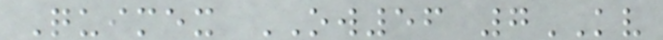Quimex OW56 7KV
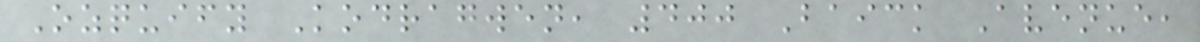Ozquify Kodragwen, 400 Baick Avenue,
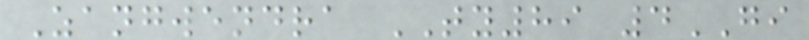Zangwendra TY89 4GI
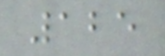125
